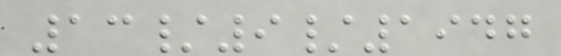13/9/1947
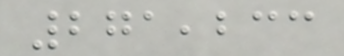271,233
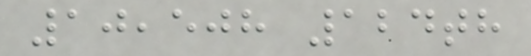10,508 124th
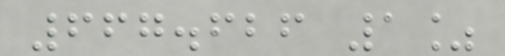667.626 1%
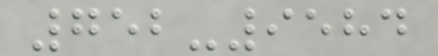752-9584
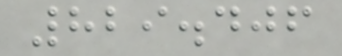829.406
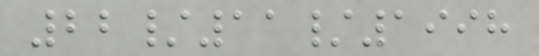22/11/1998
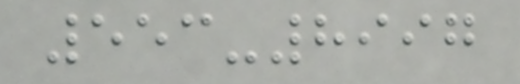553-8997
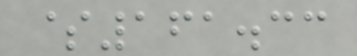$161.33
